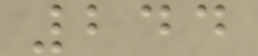244
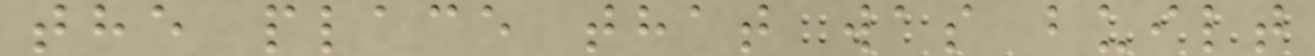the place that was built
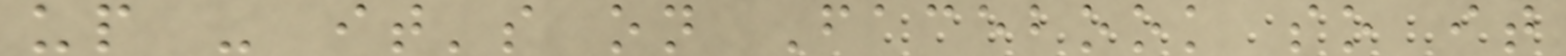up - it's on Facebook so it
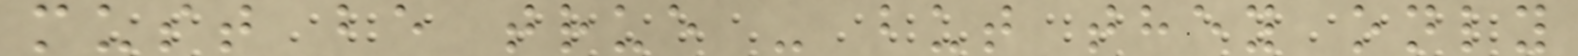must be true - but they only
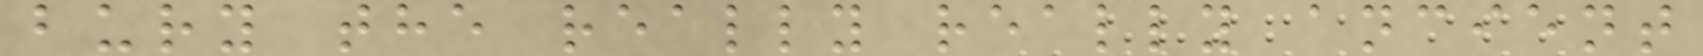bury the really really ancient
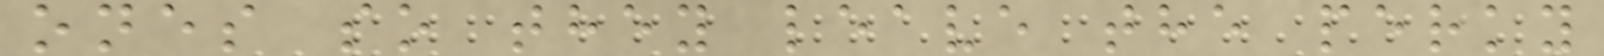ones so they leave the perky
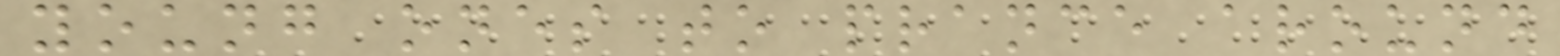young ones to prance around
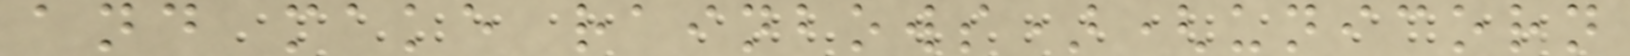and make rainbows)(unicorn
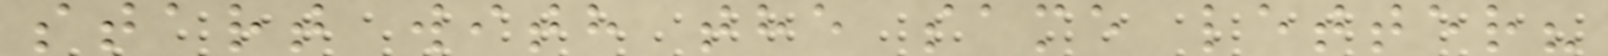start with the same letter?
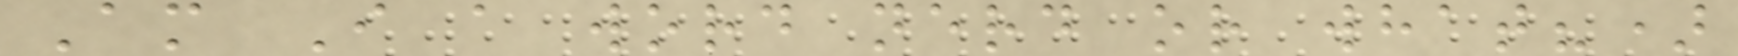Am I a word nerd or what?)
